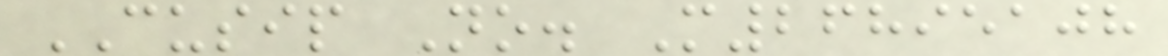CUSIP No. M26895108
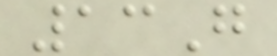13G
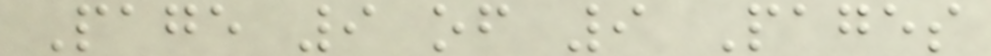Page 9 of 9 Pages
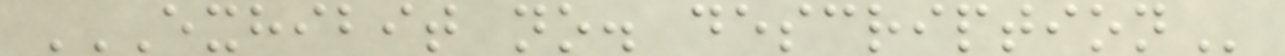EXHIBIT NO. DESCRIPTION
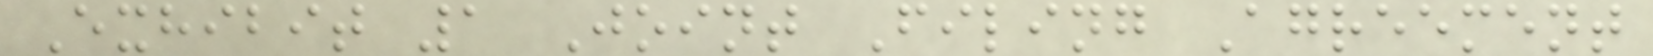Exhibit 1 Joint Filing Agreement
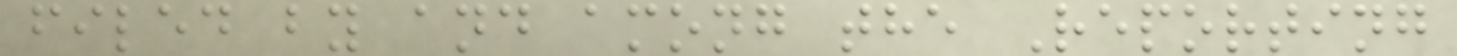filed by and among the Reporting
